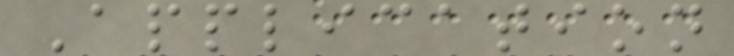Application
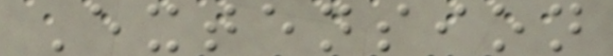Extension
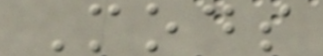Mods
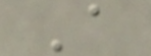A
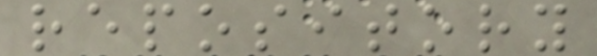repository
